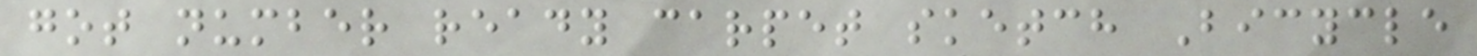got number ready carpet sketch Bicycle
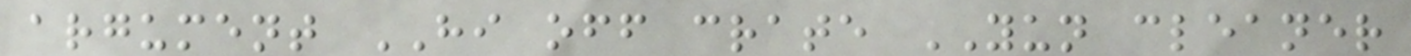argument HI off crate YUN cleaner
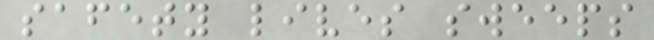safety lives sweeps
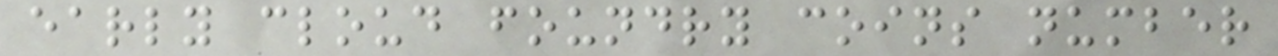early cloud foundry coins number
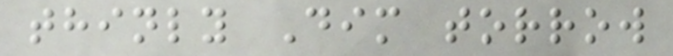thinly Dim torrow
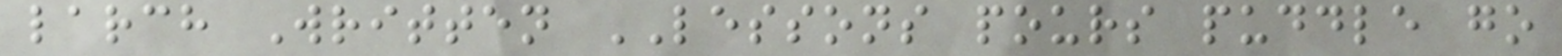larch Written LESSONS pours puddle go
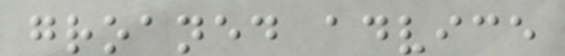groaned advice
